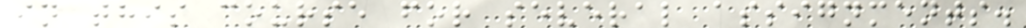in this course for several assignments.
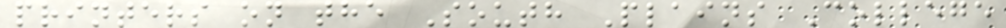printers on the South Plains College
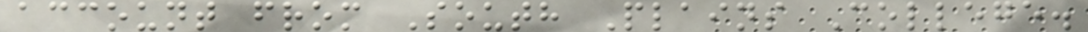account from South Plains College.
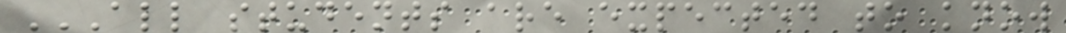ALL STUDENTS ARE EXPECTED TO KNOW
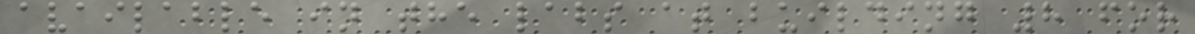available in the labs at building 8 for
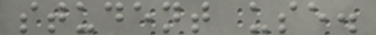student use.
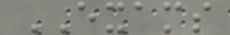EXAMS
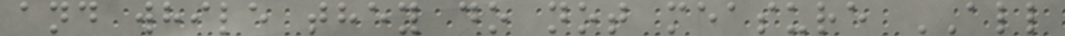and while they do not measure ALL
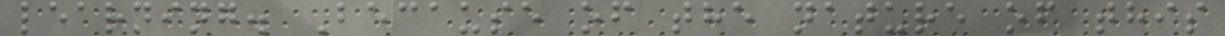learning. Because of the nature of this
